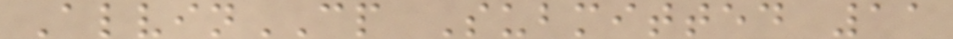AlvinCP Submitted 11
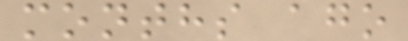months ago
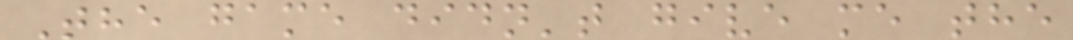The game didn't give me the
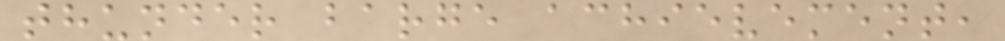thunder barge achievement,
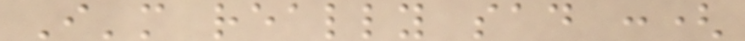I'm really sad :(
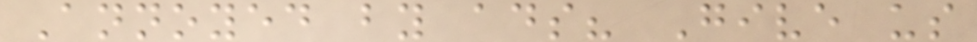Annoyed by ads? Give us
